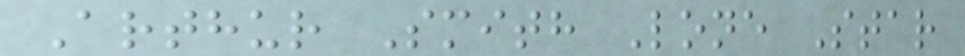Arthur Smith Lone Star
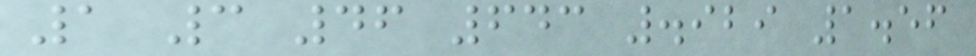1 3 46 643 .929 1.56
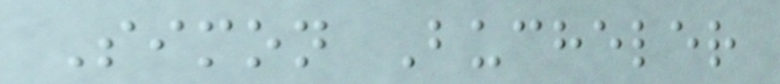Simon Bucheler
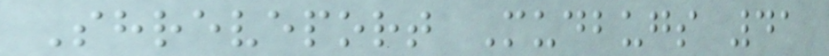Shreveport Mudbugs 41
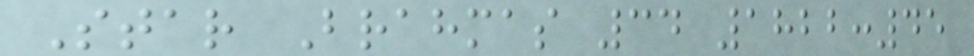Star Brahmas 34 1822:45
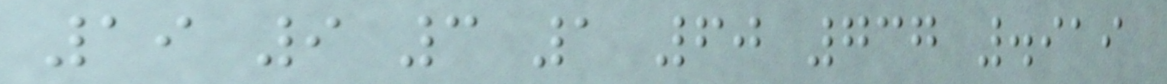19 9 3 1 60 737 .919
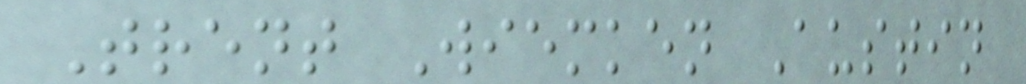Trent Wiemken Austin
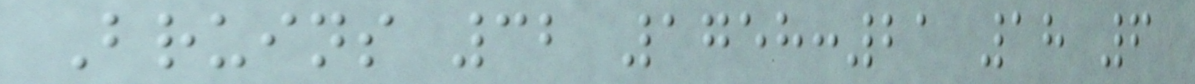Bruins 32 1758:21 18 6
